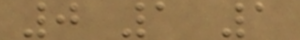0 1 1
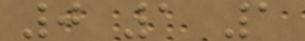0 1 1
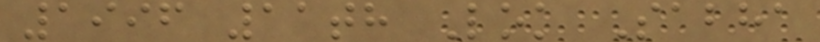1996 11th Lok Sabha
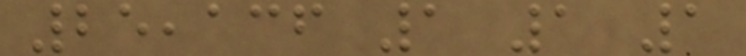25,136 1 1 1
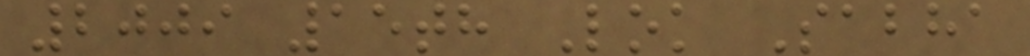2009 15th Lok Sabha
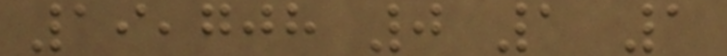19,708 0 1 1
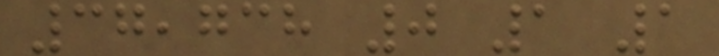37,738 0 1 1
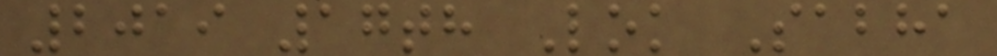2019 17th Lok Sabha
